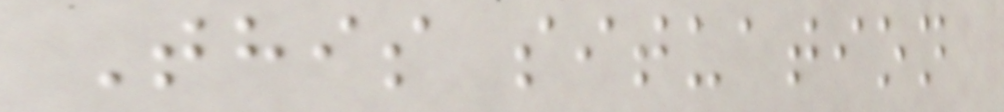This situation
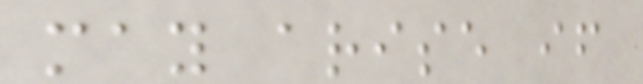may arise if
